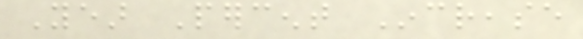Year Percent Increase
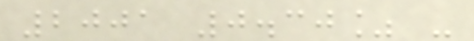2001 0.30% -
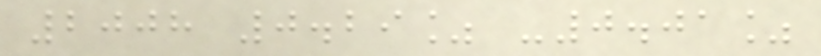2008 0.29% -0.01%
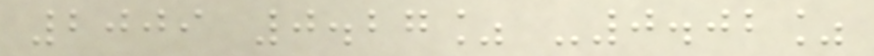2009 0.27% -0.02%
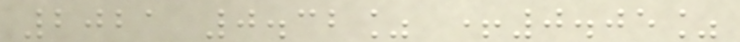2021 0.32% +0.05%
